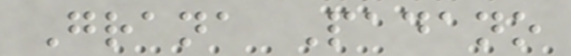Grana Padano
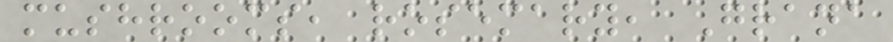mushrooms, rosemary, Grana
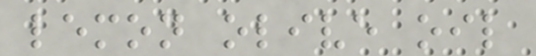lemon olive oil
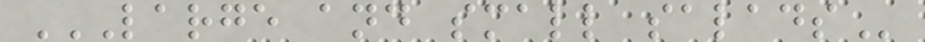LARGE AND SMALL SALADS
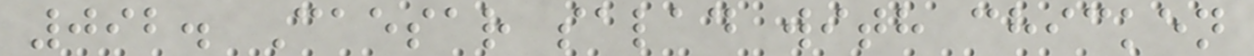092. Caesar salad with chicken
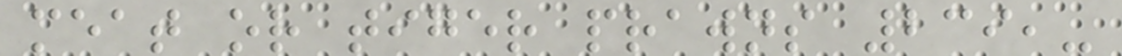meat or tiger prawns 239,-
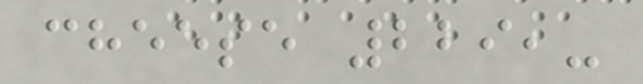cheese 229,-
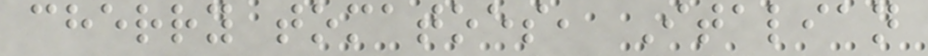cherry tomatoes, Italian
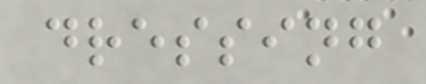dressing
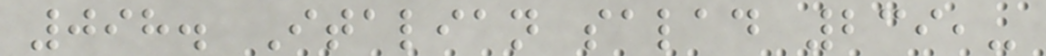098. Italian salad 239,-
